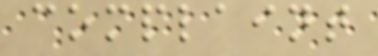complaint
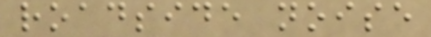roadside noise
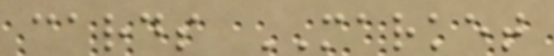cards MARKET
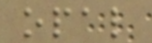opal
